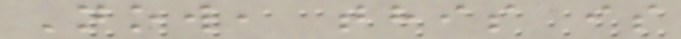Now, this is
